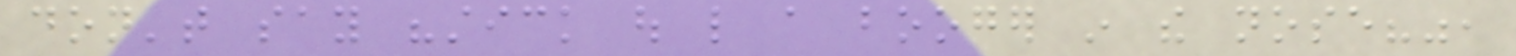don't say "stick out like a booger in the nose?",
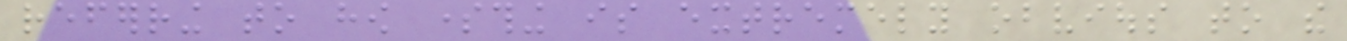referring to how something is extremely obvious to the
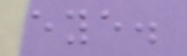eye.
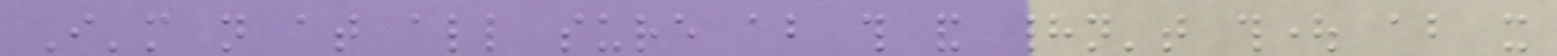I'm not at all sure about this and hadn't thought about it
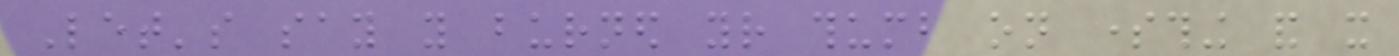Let's say you burned your thumb on something and it
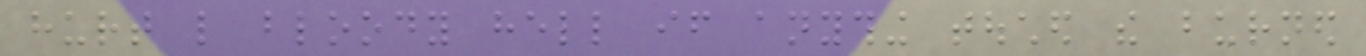hurt like bloody hell if anything touched the burned
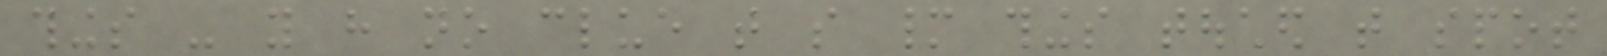things - you have no clue that so many things touched that spot
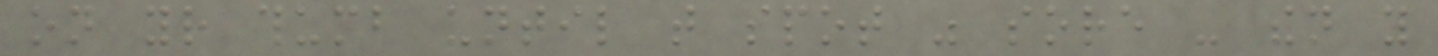on your thumb until that spot was sore - then you
